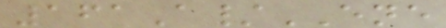161A/ENE
